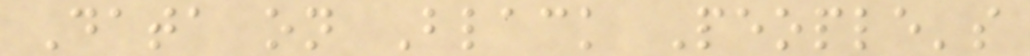Data on Black People's
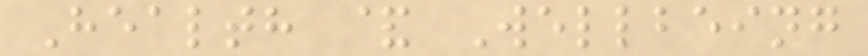Health & Wellbeing
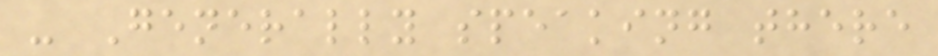- Generally speaking there
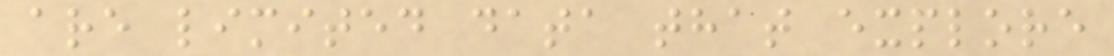are limited data that explore
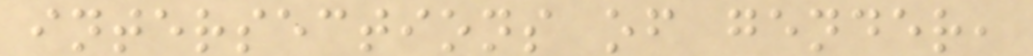intersections of gender,
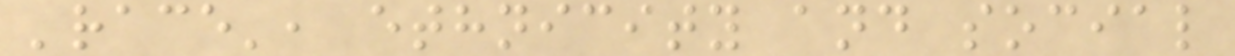'race', ethnicity and social
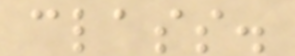class.
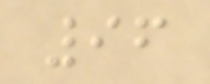96
